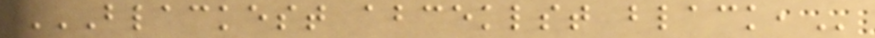BLACKEST ABCEKLST BLACK,
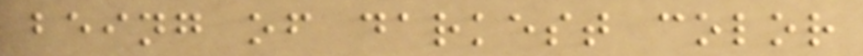being of darkest color
